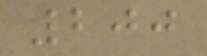200
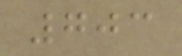703
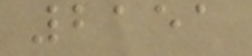2151
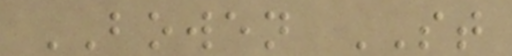BOWEN ST
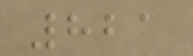821
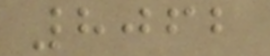8062
